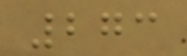273
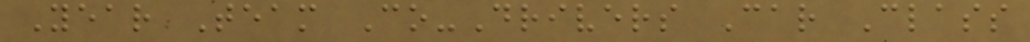Year Team Co-Drivers Car Class
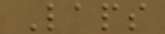Laps
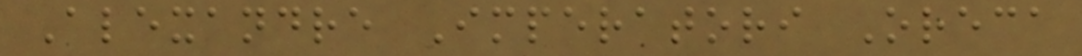Alexandre Imperatori Oreca
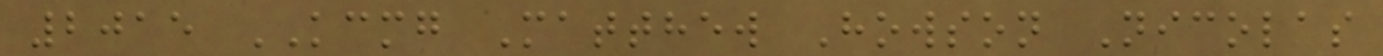2015 KCMG Matthew Howson Nicolas
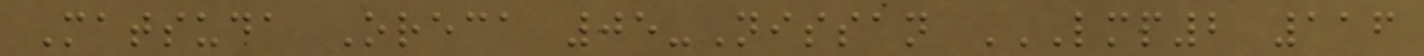Matsuda Oreca 05-Nissan LMP2 116
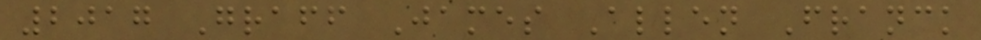2017 Graff James Allen Franck
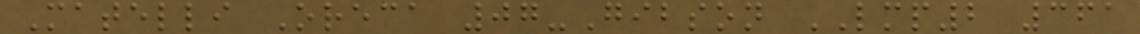Matelli Oreca 07-Gibson LMP2 361
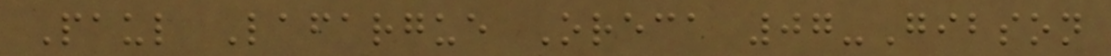Paul Lafargue Oreca 07-Gibson
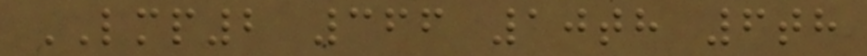LMP2 366 10th 6th
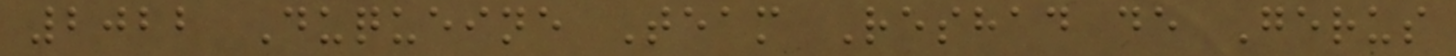2022 Duqueine Team Reshad de Gerus
